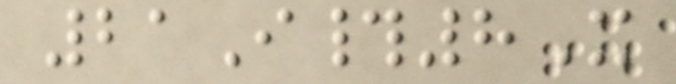21I#8X
